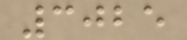3025
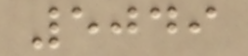5049
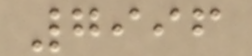7996
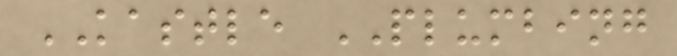KASTLE PLUMBING
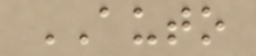AUTO
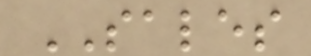SALES
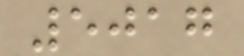5017
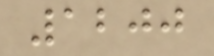1200
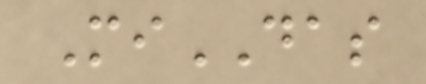MiDAS
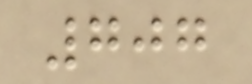707
